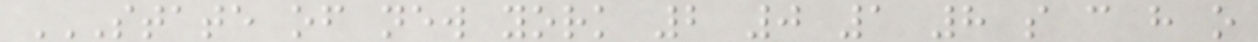STATE OF NEW YORK 2 0 1 8 S C H O
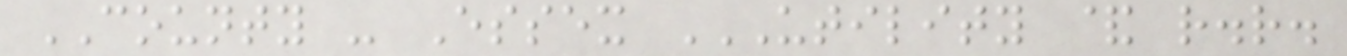COUNTY - Essex UTILITY & R.R.
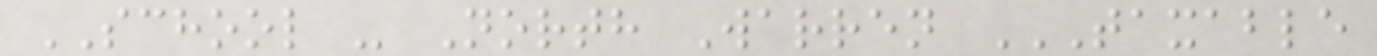SCHOOL - North Warren TAXABLE
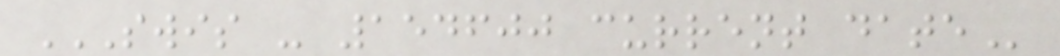SWIS - 154600 CURRENT DATE
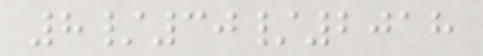8/30/2018
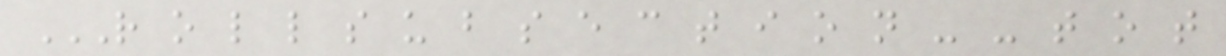R O L L S U B S E C T I O N - - T O T
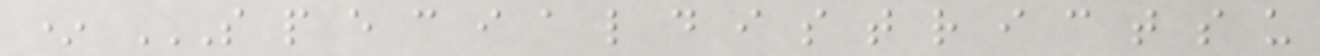* S P E C I A L D I S T R I C T S U
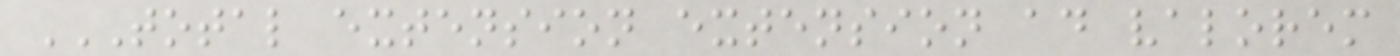TOTAL EXTENSION EXTENSION AD VALOREM
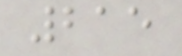215
